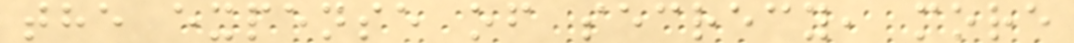the expense of secrecy, more
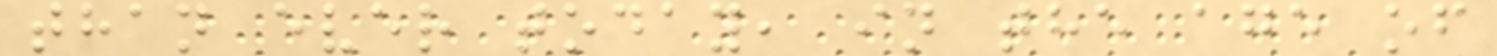than ever today, in the age of
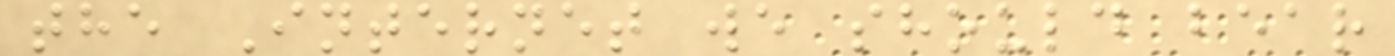the Internet we should bear
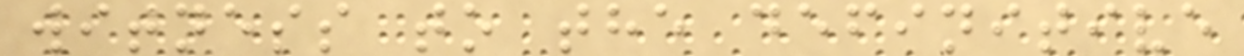witness to the definitive
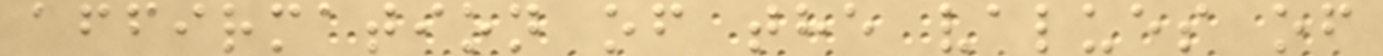affirmation of the values of
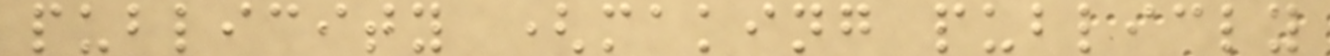publicity (making publicly
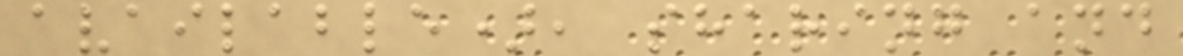available), sharing and
